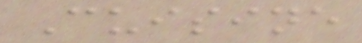Cuisine
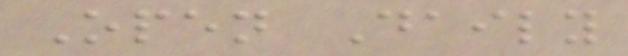Open Daily
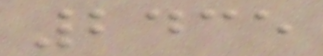2435
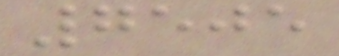7505
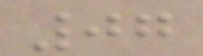07
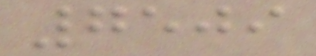7509
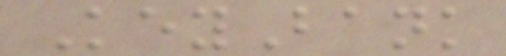KeyBank
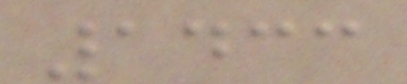1433
